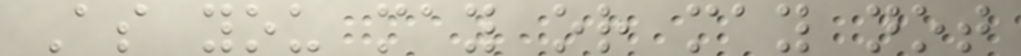As you may or may not
